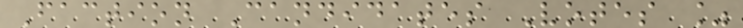Faction Candidates Votes %
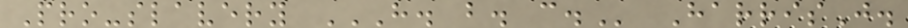Pro-slavery H. B. C. HarrisJ.
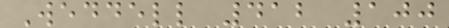Weddell 412 100
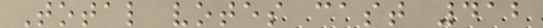Total votes cast 412
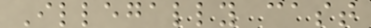Illegally cast
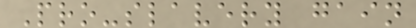Pro-slavery gain
